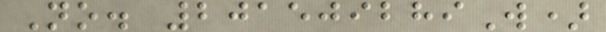No. 201509289W)
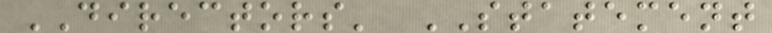DIRECTORS' STATEMENT
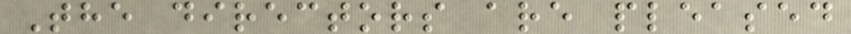The directors are pleased
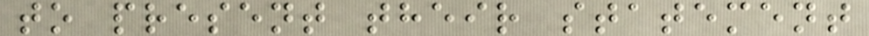to present their statement
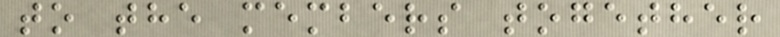to the members together
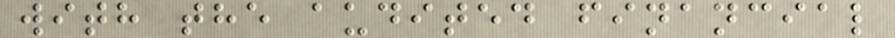with the audited financial
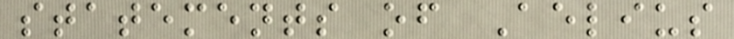statements of Aelius
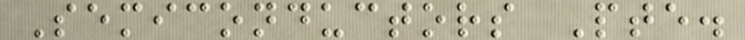Semiconductors Pte.
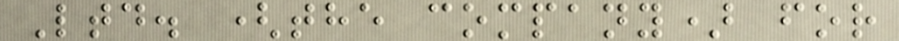Ltd. (the company) for
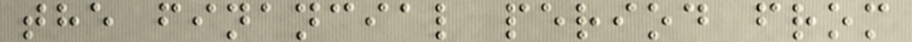the financial period from
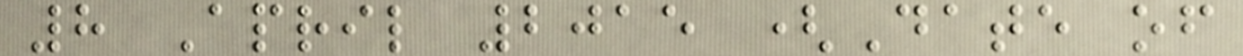8 April 2015 (Date of
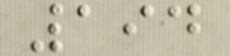194
